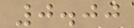0.00
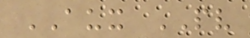AUX PV
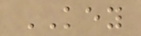KEY
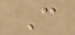C
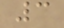3
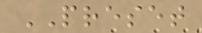PRESET
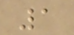1
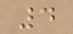4
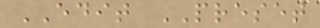EDIT PRESET
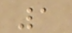1
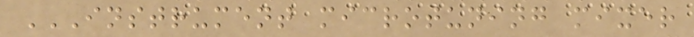INSTRUMENT MICROTUNING MIXER
